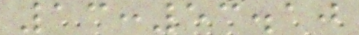13:53.10
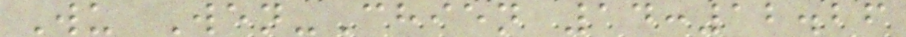Wu Wen-Chien 14:12.26
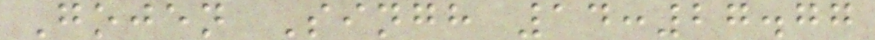Gojen Singh 14:27.77
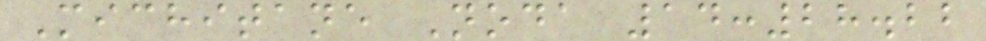Michitane Noda 14:28.22
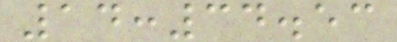14:34.53
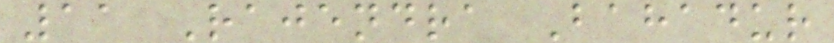11 Rajendra Bahadur
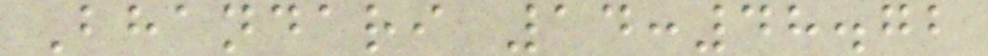Bhandari 14:48.72
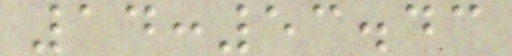14:53.43
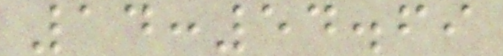14:54.69
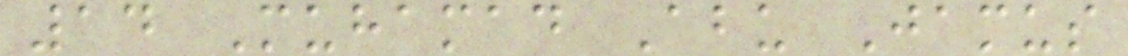14 Muhamad Abu Jamus
